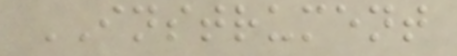INSTRUMENT
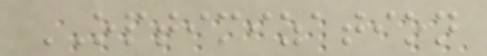OPTIMIZATION
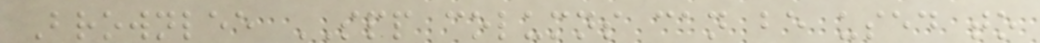Brownlee SPP columns can be used to
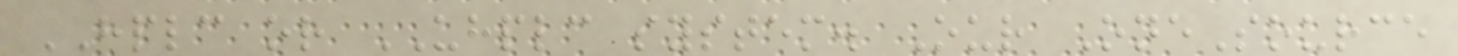HPLC or UHPLC system. Our OneSource
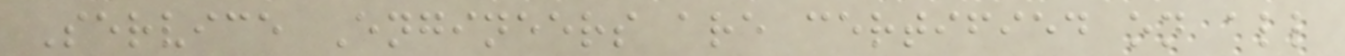Service Engineers are certified on all
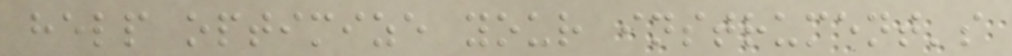help optimize your instrument's
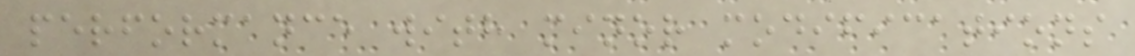performance with minor modifications
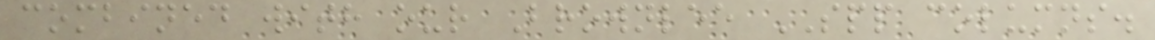combined with our Brownlee SPP columns.
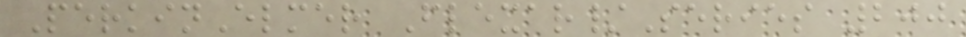PerkinElmer Flexar/Series 200
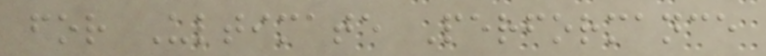for Ultimate Performance
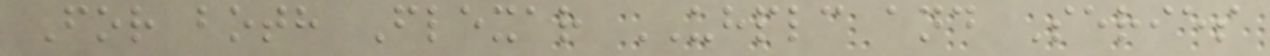For both Flexar UHPLC and Series
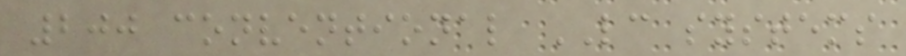200 conventional LC systems
